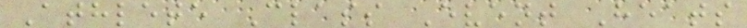Athlete Class Event Heats
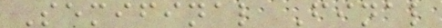Semifinal Final
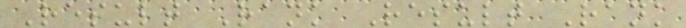Result Rank Result Rank
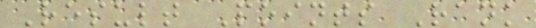Result Points Rank
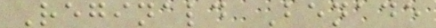Reginald Benade
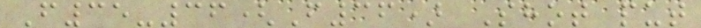F35-36(F36) Shot put
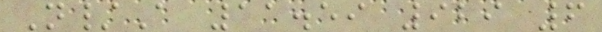N/A 11.59 929 6
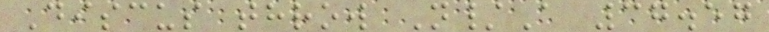Discus throw N/A 37.57
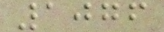1076
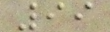99
